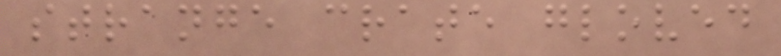strange crate gloved
